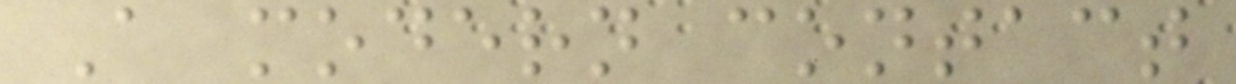A modern contact
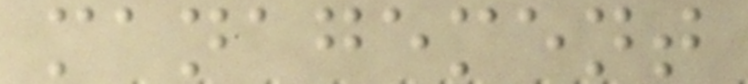management
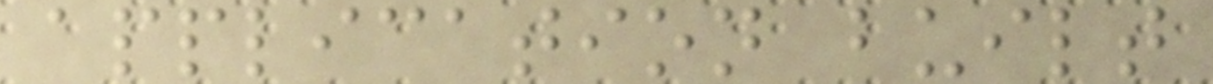application built
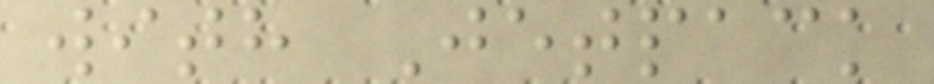with Jetpack
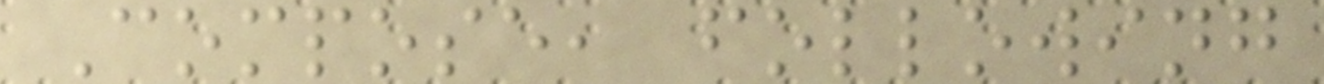Compose, following
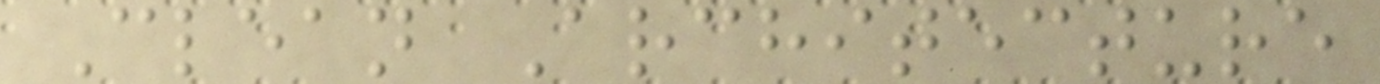Clean Architecture
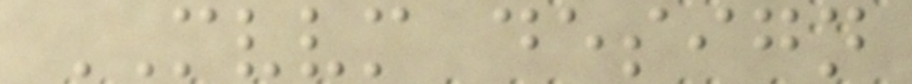MVVM design
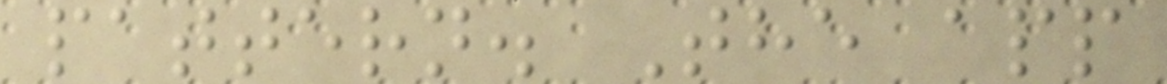pattern. The app
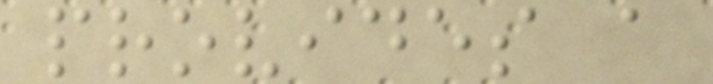provides a
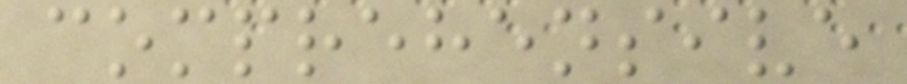comprehensive
